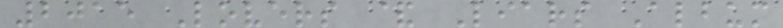2015 Lovers & Liars Album
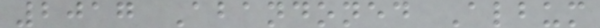2017 Abandoned Album
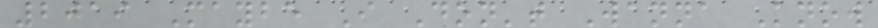2019 Maybe I Don't Wanna Know
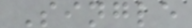Single
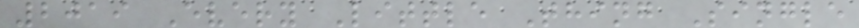2019 Every Little Thing Single
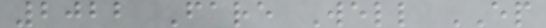2022 Fare Well EP
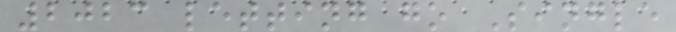2023 letting go Single
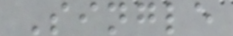Single
